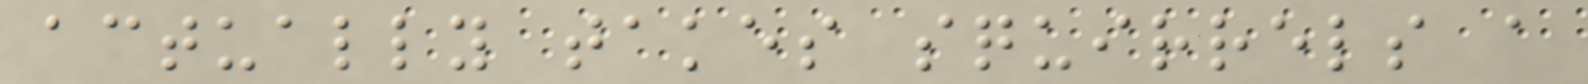actually takes squirrels a
